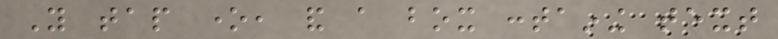You tap one, and a box containing text
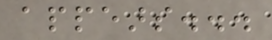appears...
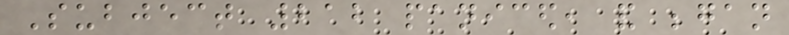Subject 212 paniced, and began
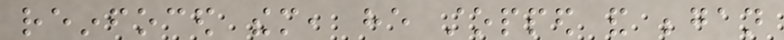reinfoced them, he stopped and began
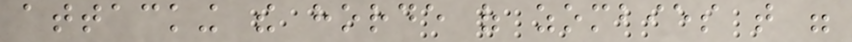attacking the horde of zombies that were
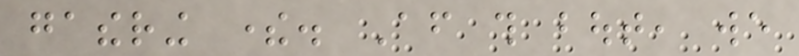gathering there. After this bout, we
